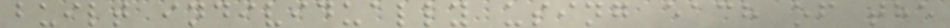built individually using each of the
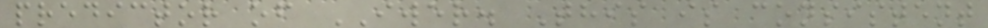predictor of IWER. This is consistent
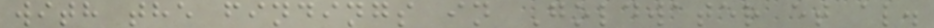with the findings in Goldwater et al.
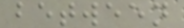between
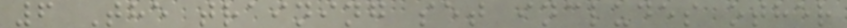6 The training set includes other
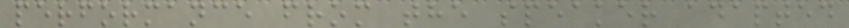performance from the speaker adapted
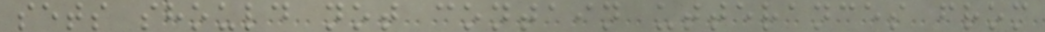sets should not contain utterances from
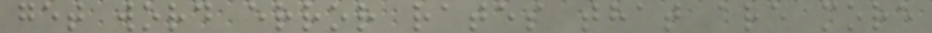get word error rates that are more
